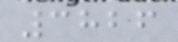3826
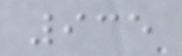935
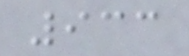933
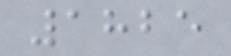1825
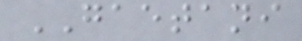GAETANI
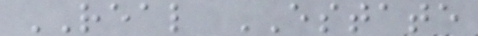REAL ESTATE
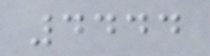4444
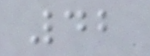42
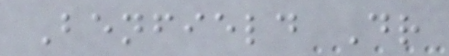Benfield Dr
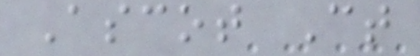Ascot Ct
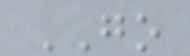GO
